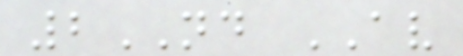2ND AV
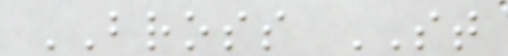BROSS ST
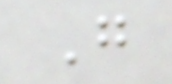G
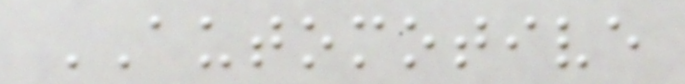AUTOMOTIVE
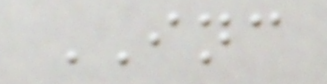INC
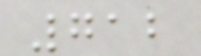712
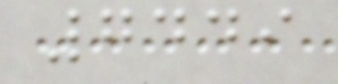7449
